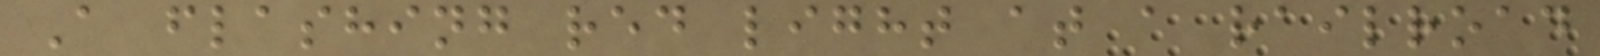A flashing red light at a railroad
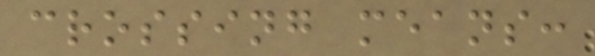crossing means:
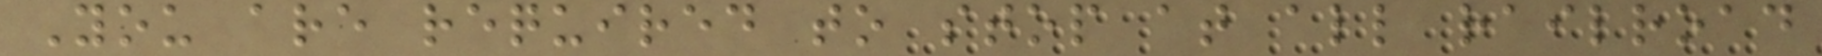You are required to stop at all railroad
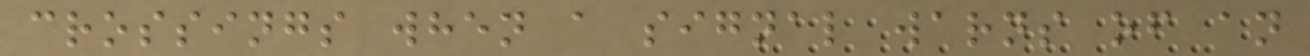crossings when a signal warns of an
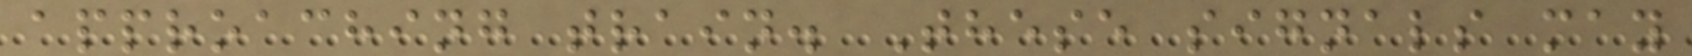approaching train. These signals may
